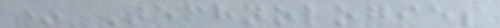* Technologies
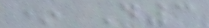* D3
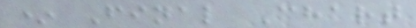* Final Chart
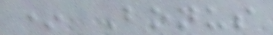* Bonus
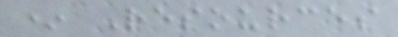* Resources
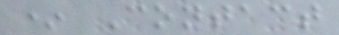* Contact
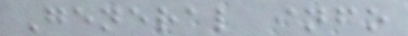General info
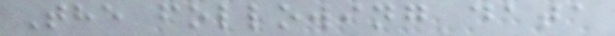The following data
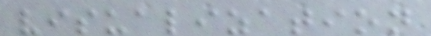visualization
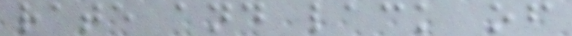rate and lack of
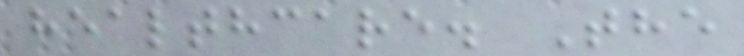healthcare. The
